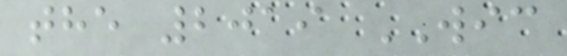the 2019 WIC
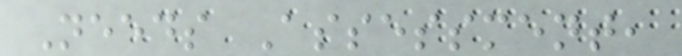Needs Assessment,
